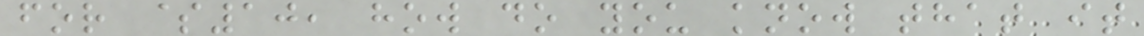for $10, how do you know that it
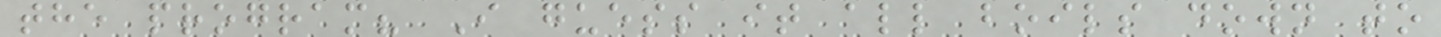the program? I guess it all boils down to
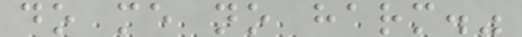do me no harm."
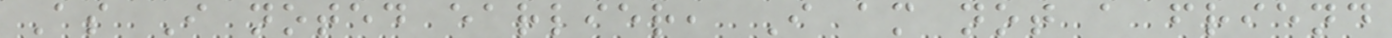As I noted earlier, I am not a friend
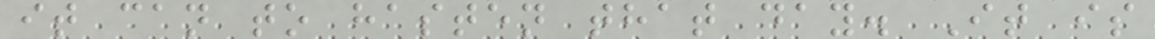it can to hasten that day. It is
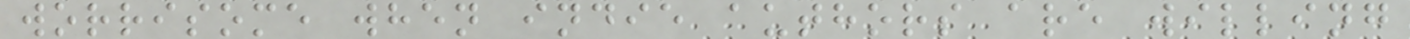worrisome when indie authors are willing
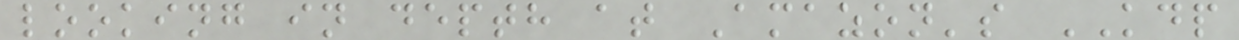looking in depth at Amazon's KDP
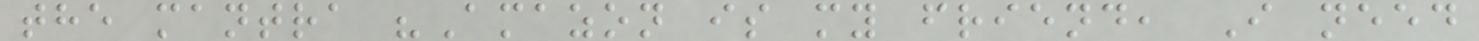the mantra "Amazon is my friend, I need
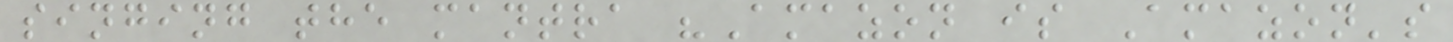singing the mantra "Amazon is Amazon's
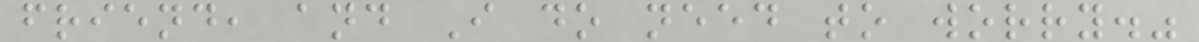friend, and I do need to worry."
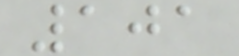101
